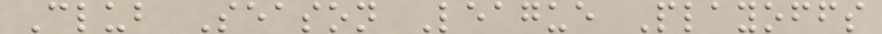Club Season League Playoffs
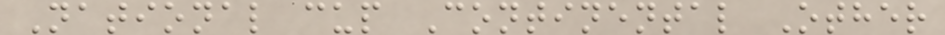National cup Continental Other
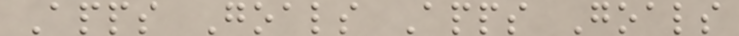Apps Goals Apps Goals
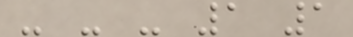- - - 1 1
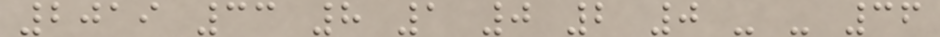2019 33 8 1 0 2 0 - - 36
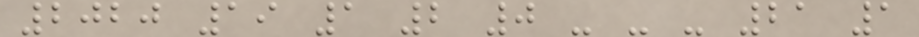2020 19 1 2 0 - - - 21 1
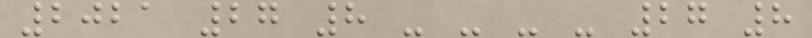2021 27 8 - - - - 27 8
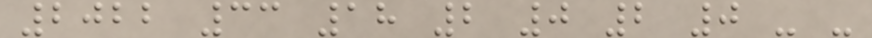2022 33 18 2 0 2 0 - -
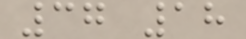37 18
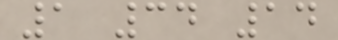1 34 14
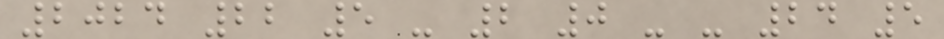2024 22 5 - 2 0 - - 24 5
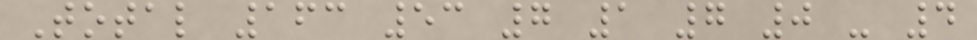Total 163 53 7 1 7 0 - 4
